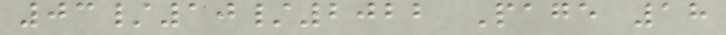03/10/2022 Page 18
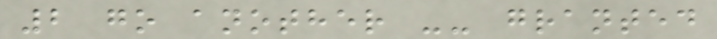2 go another -- granted
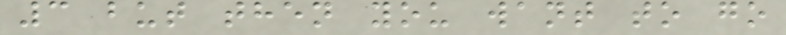3 but then you want to go
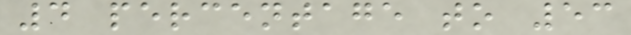4 percentage to 53
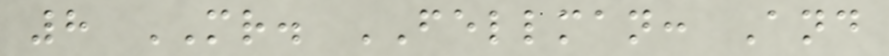8 MR. FELLMAN: And
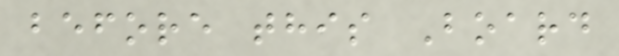before this Board
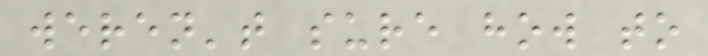weren't sure how to
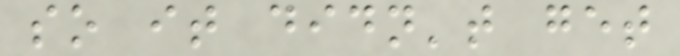so it didn't get
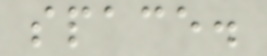space.
